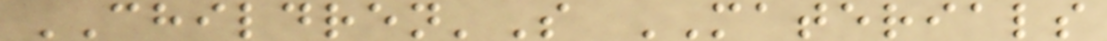CHILDREN'S MATERIALS
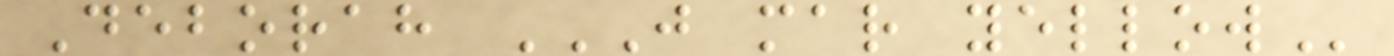Deborah J MAR YELLOW
